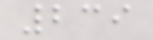239
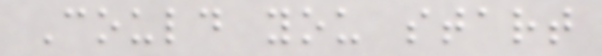Could you start
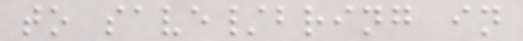to save/bring in
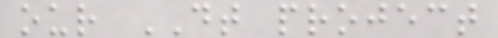our DT project
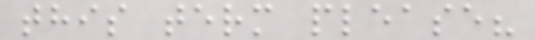this term please?
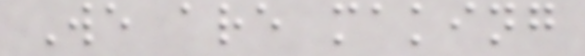We are making
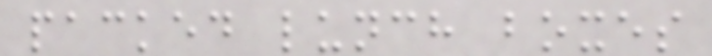packed lunch boxes
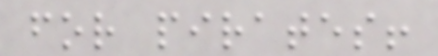for pirates!
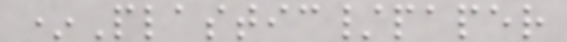*Plastic/paper
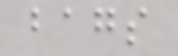bags
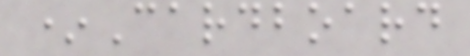*Cardboard
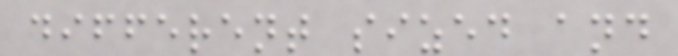different sized and
